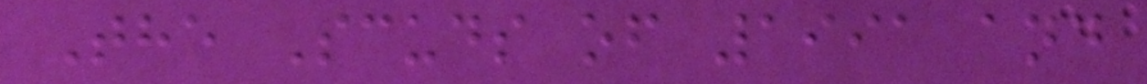The Scuds of 1991 and
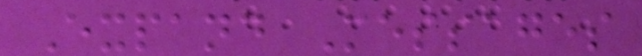Expand Messages
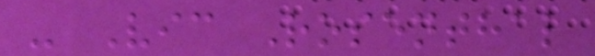- Vic Rosenthal
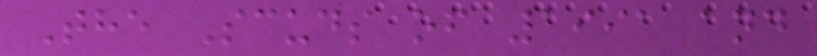The Scuds of 1991 and
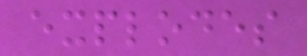explodes
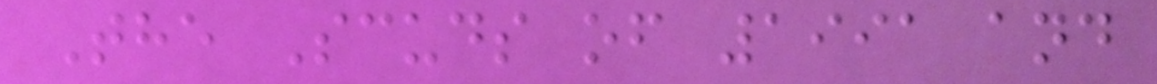The Scuds of 1991 and
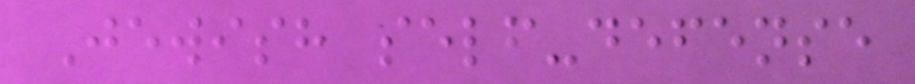Jewish self-defense
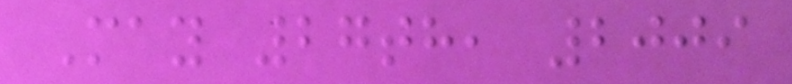May 27th, 2009
